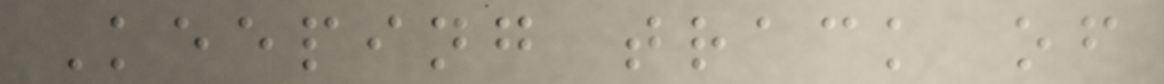Keeping track of
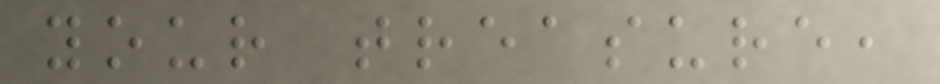your treasure,
